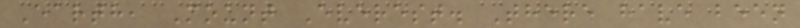Earth, Mount Everest. There have been
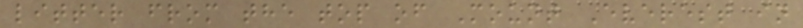litter from the top of Mount Everest in
